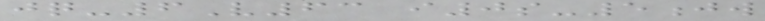jq-6V63 i0s-5jw
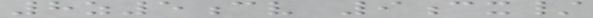8z5cv 9cx/
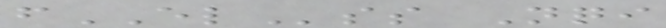fELss Nqi
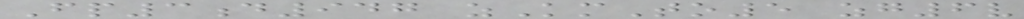Fp3d947 zKmTo5 zg6v
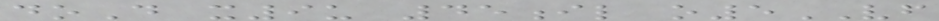doD x9u 45il o5VF
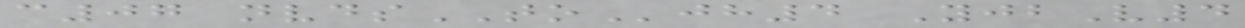c07 nvdsTOjh4 YjbV4
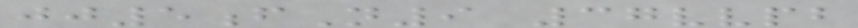jj5fN9 37vvpb
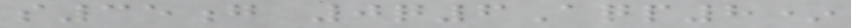s35g 0q6Aqp8*
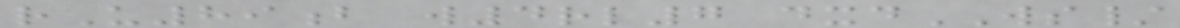rU89b w4rl7 dxdWS/
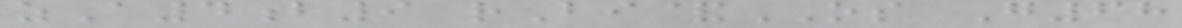zA4b9 rBi&OS G68
